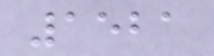1521
